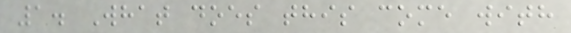1. What does this come with
